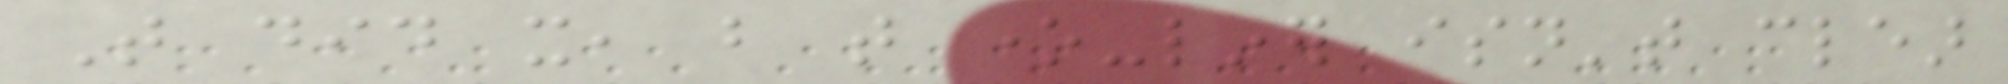That did it, but that one-liner isn't clear
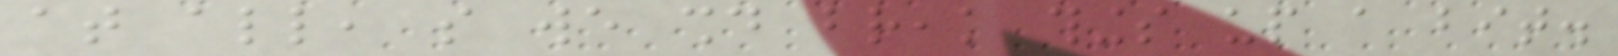at all, so we should break things up a bit.
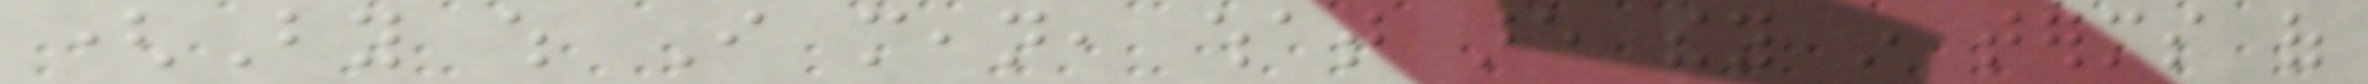(By which I mean, what are they in terms of
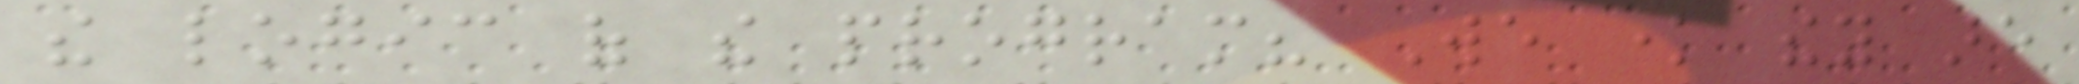the logic of the program? We know they are
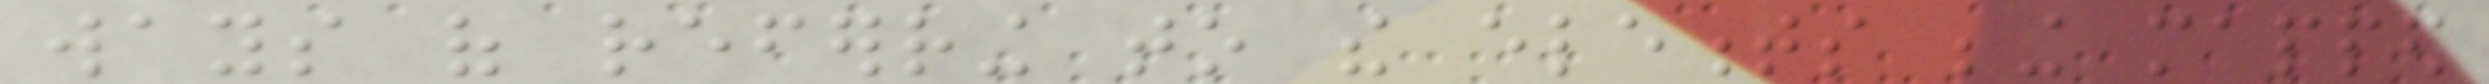ways of referring to the elements being mapped
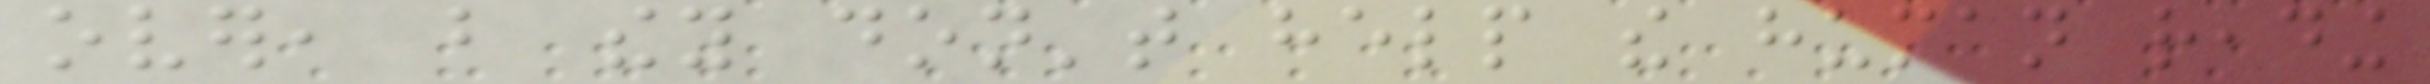over, but they don't help the human reading
